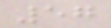57
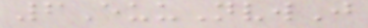6EuuNvwJ
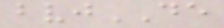bvjDE
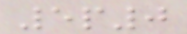5p0
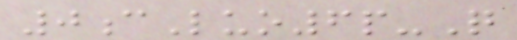0cLuo6p-Q
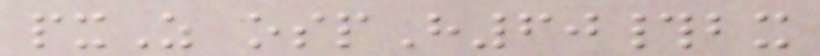pxZ ospH60#bx
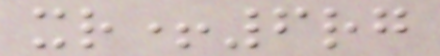xr+6rg
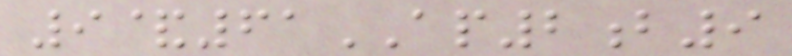9&61AP2b9
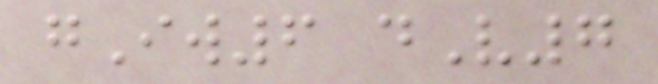gIw6 dV7
